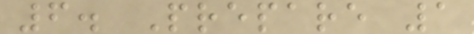6. Prepare 1
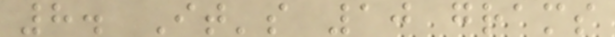8. It's 10 grams
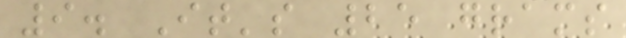9. It's 25 grams
